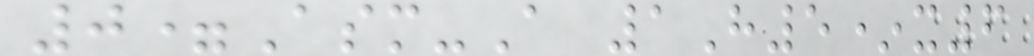0=Asm-A 1H5*x6
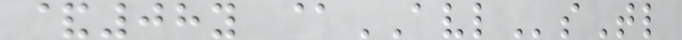&08y @AVLsTl
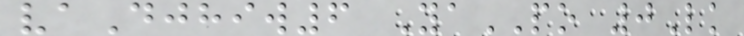vaDjhiw6 YaPO 0Lk
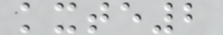kxte2
